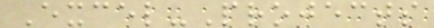Excel-Projects
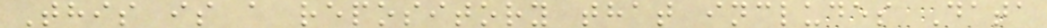This is a repository that includes Data
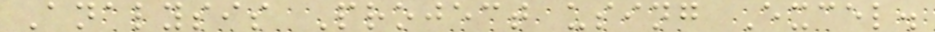Analysis Project using Excel.
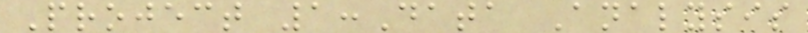Project 1:Data Analysis
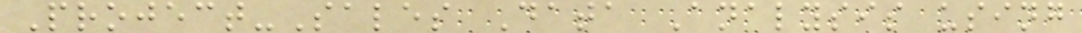Project-Sales Data Analysis using
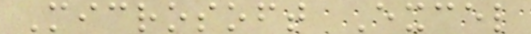Microsoft Excel
